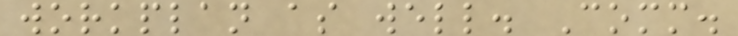workplan as well. Comm.
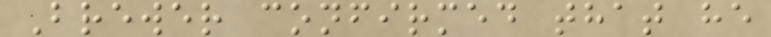Brewer confirmed that he
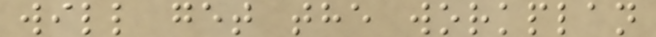will get the workplan
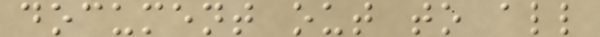document out to all
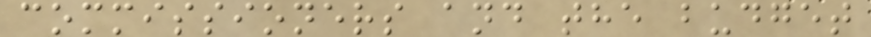commissioners and the budget
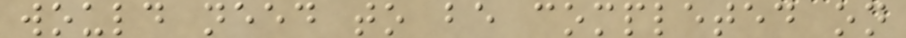would need to be completed on
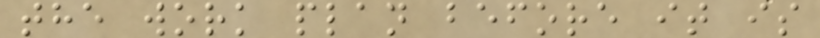the work plan before it is
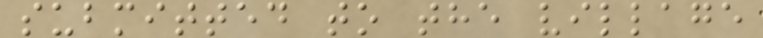submitted to the village
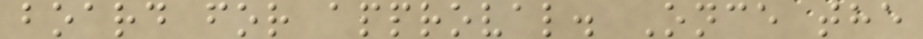board for approval. Once the
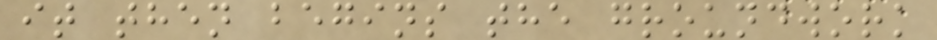it then begins the groundwork
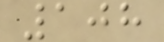108
